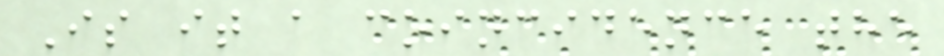Is it a coincidence the
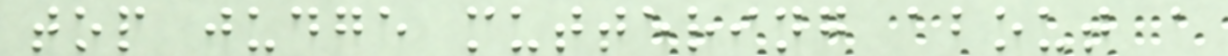top judge muttering about a
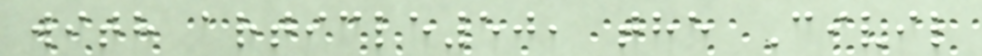with article50, the Civil
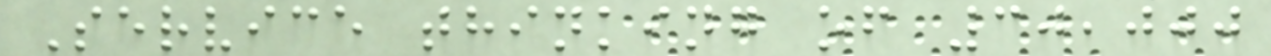Service thinking of 30,000
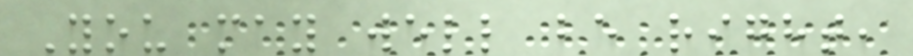You may well be right,
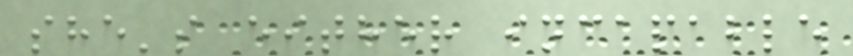she's either incapable
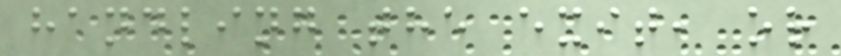handling the exit, or
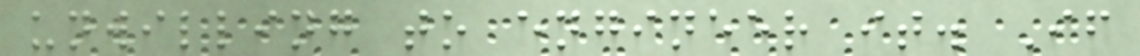unwilling to engineer it. If
